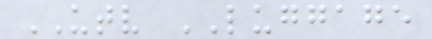UTV LUGGAGE
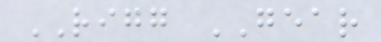RIGG GEAR
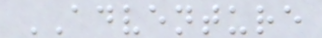ADVENTURE
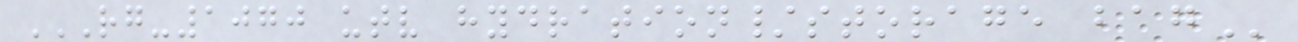RG-1070 UTV HYDRATION/STORAGE BAG
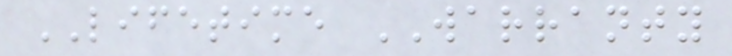LIFETIME WARRANTY
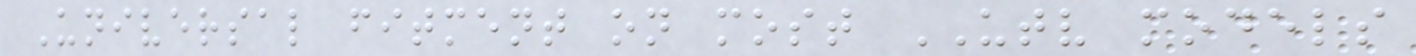Universal fitment on most UTV models
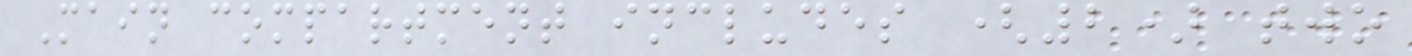Main compartment includes (2) two
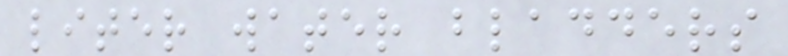liter water bladders
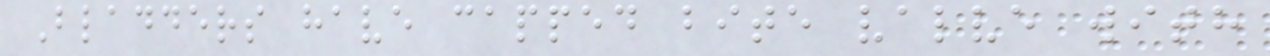Bladders have capped bite valve with
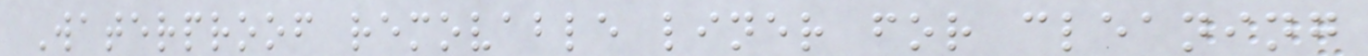Waterproof removable liner for cleaning
